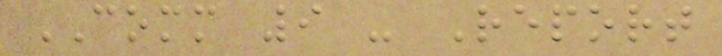COMM 9 - Report
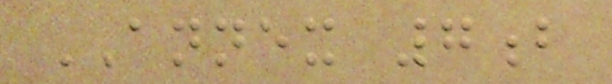ANNEX 7b
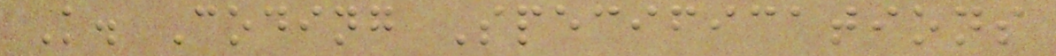K. Coding Specifications
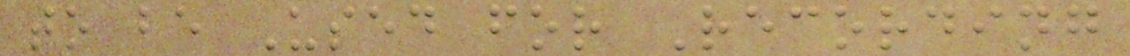to be Used for Recording
